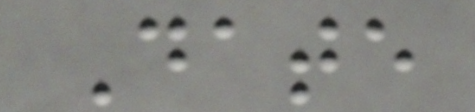Date
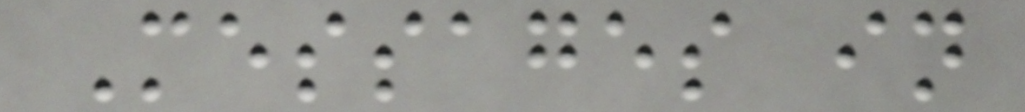Messages in
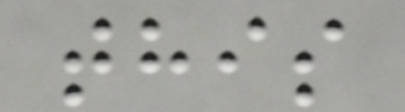this
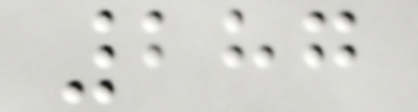287
